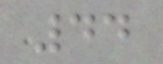44
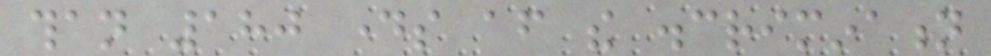than 180 days after the discrimination
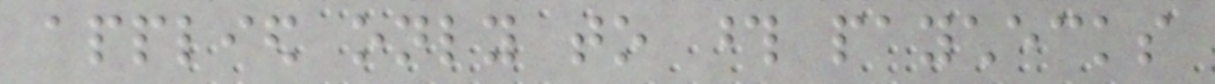applied only to those paychecks
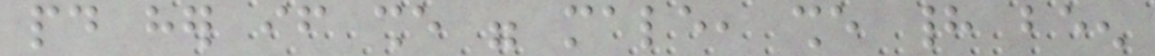paid her if she were male, she had been
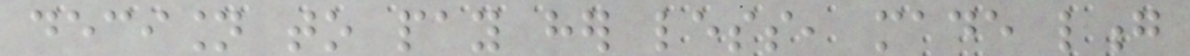decision to pay her less, made long
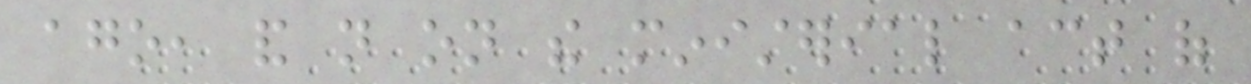ago, and not on the ministerial act of
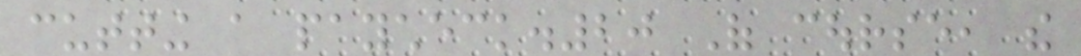cutting a paycheck.20 Of course, the
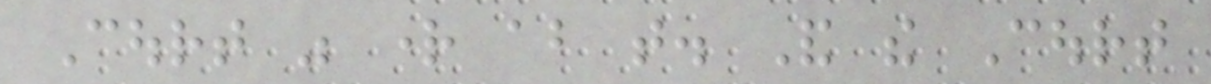Court was right about that. And the Court
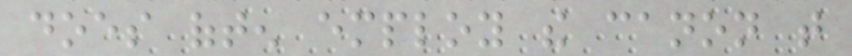does often employ the canon that
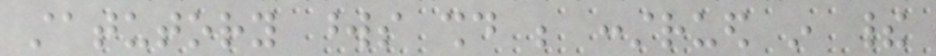statutory words should be construed in their
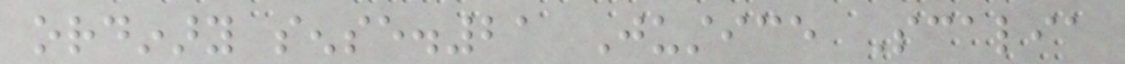ordinary sense.21 Justice Scalia
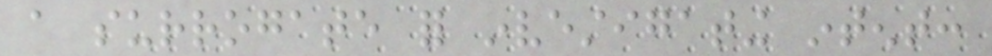a surrogate for investigating intent:
